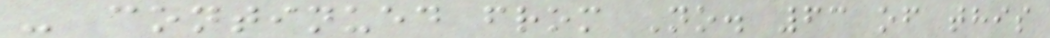- continued from No. 63 of this
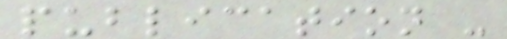publication -
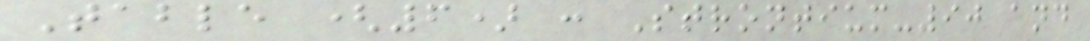Table (6) : Strontium-90 and
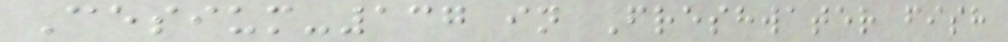Cesium-137 in Freshwater fish
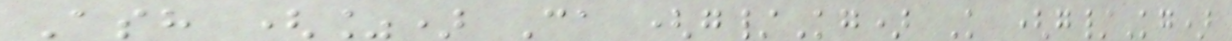Ash (%) Ca (g/Kg) K (g/Kg)
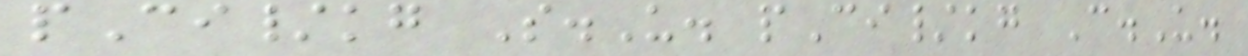pCi/kg S.U. pCi/kg C.U.
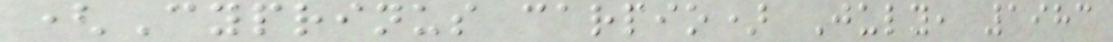(Cyprinus carpio) July, 1983
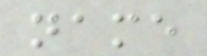name
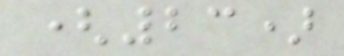(23)
